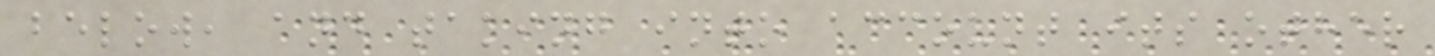below, and taking into account its other
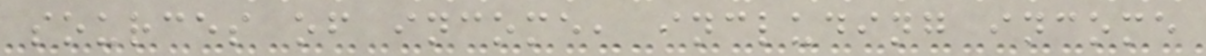sources of income, including income
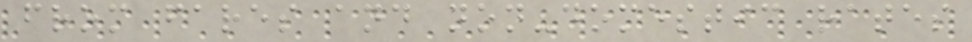from fares and non-domestic rates
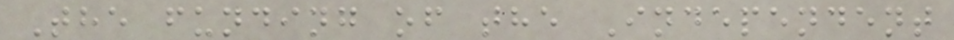The funding of the Independent
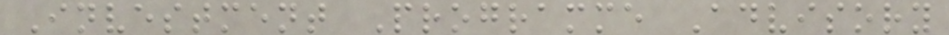Investment Programme Advisory
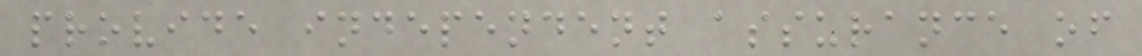provide independent assurance of
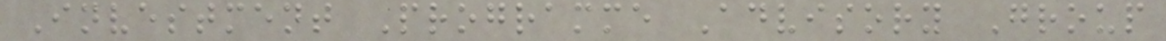Investment Programme Advisory Group
